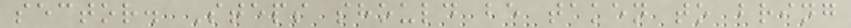sector. Steps should be taken to bring
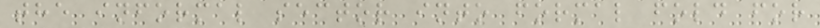the informal sector into formal fold for
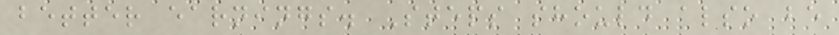better earnings. Steps should also be
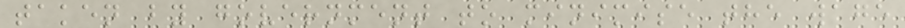taken by government to minimise the wage
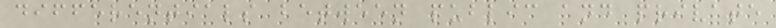differentials between public and private
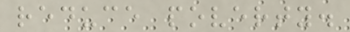reduce poverty.
